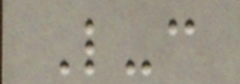L-c
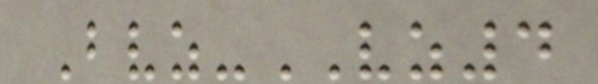Bvz-VZ4
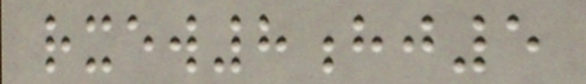rxew8hj5
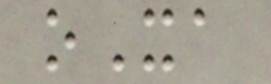oXa
